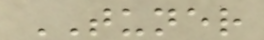TUNER
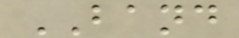BAND
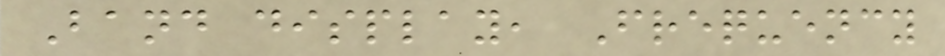Band display, Frequency
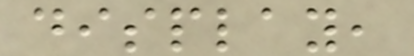display,
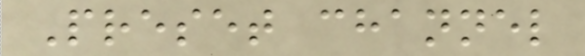Preset channel
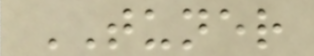TUNER
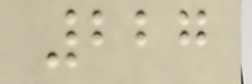227
